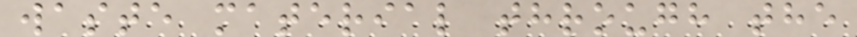waste material through the
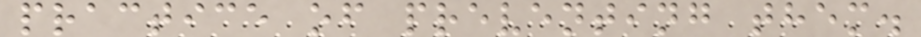practice of preventing them.
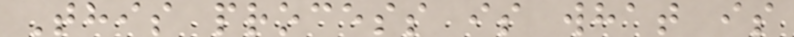This process is what is
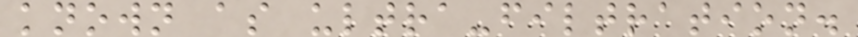known as ultra-filtration.
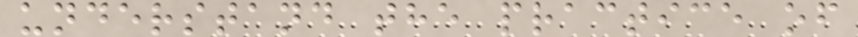understand the practice of
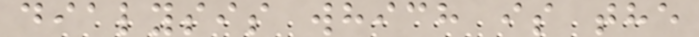dialysis which is the
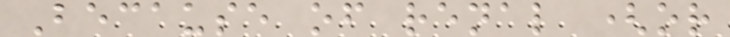Because of renal (or
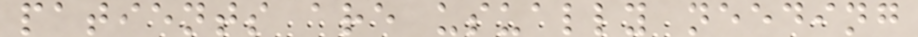patients are usually needing
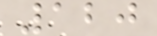120
